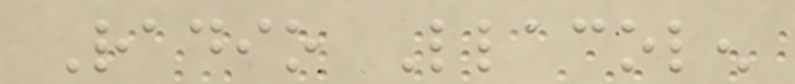Radio Llacolen
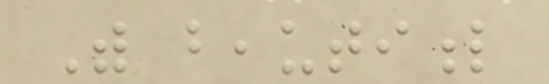With beautiful
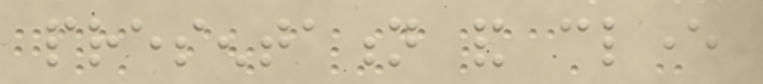presentation and clever
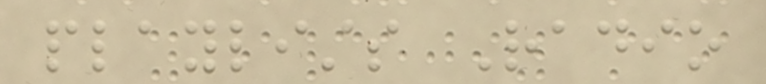playlists Radio
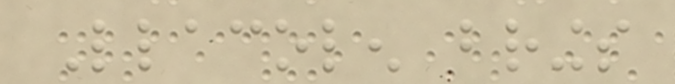Llacolen brings
